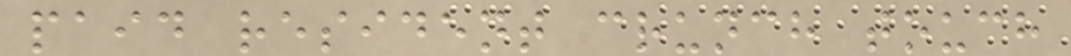paid resident crunch touch
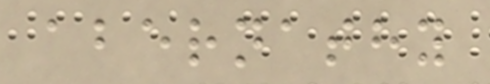abernathy
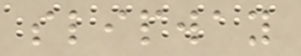slipway
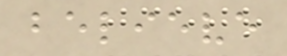believe
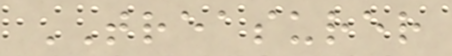TREASURER
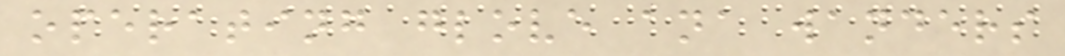operating glove ana wanders
